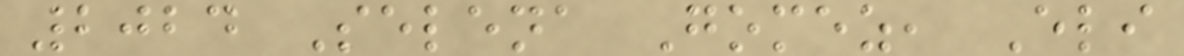2024 Selena Gomez, Eli
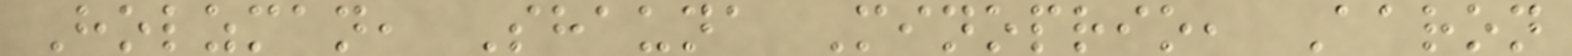Holzman, Shauna Minoprio, Aaron
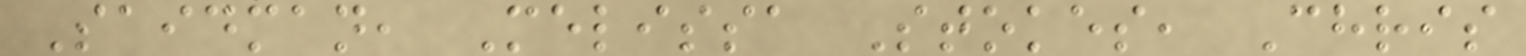Saidman, Melissa Stokes, Chris
